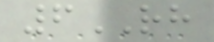6RH
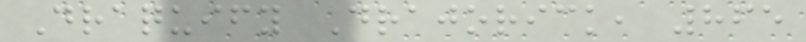Draquify Drajorick, 865
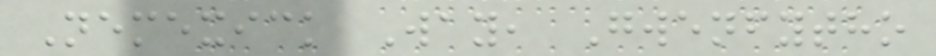Nemexick Way, Gwenfytho
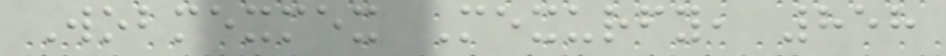Wobmexmex Mexurfy, 858
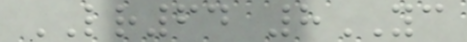LR64 8YC
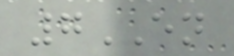7EN
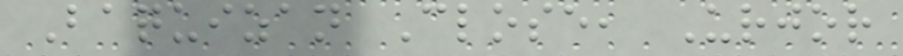Baquizan Close, Urjor
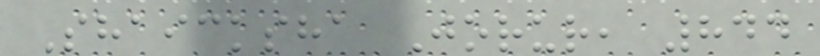Shaicksha Jorur, 844
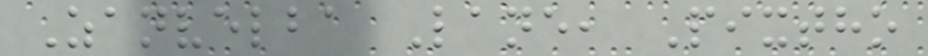Zanvelba Lane, Pixtho
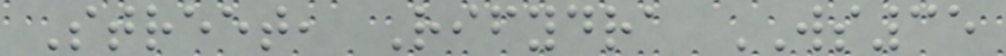Street, Rifydra WS35
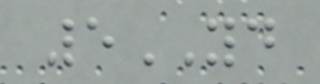5YD
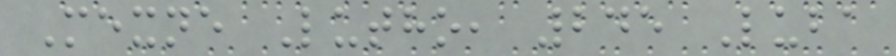Mexne Lutho, 245 Luba
